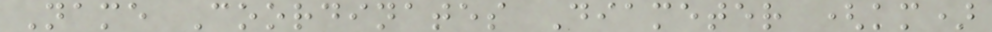Name Coordinates Diameter (km)
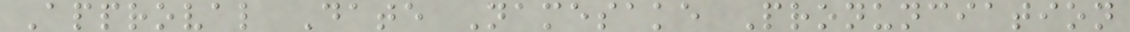Approval Date Namesake Pronunciation
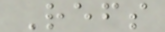Refs
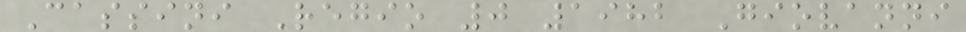Cassini Regio 0 1982 Giovanni
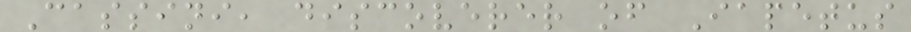Cassini, discoverer of Iapetus
